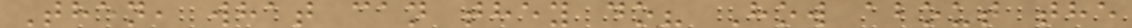Then, what can they do? How about the
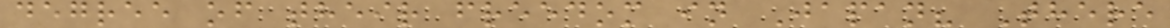degree of their freedom in Japan? There
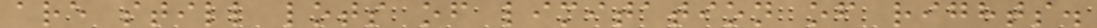are still lots of limitation of rights.
